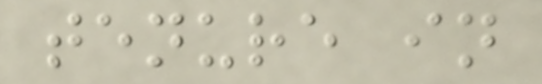tenure in
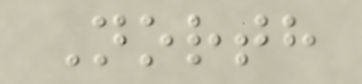North
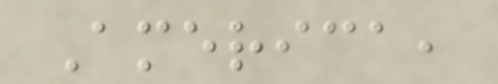America,
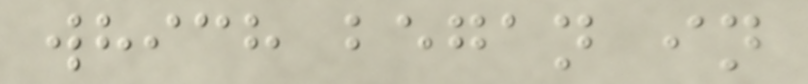which began in
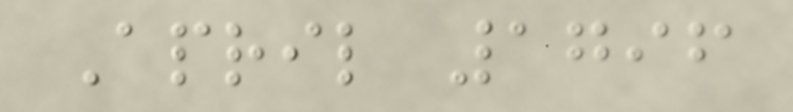April 1796
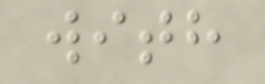with
